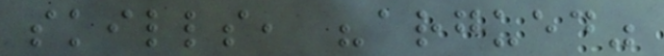skills, "argued"
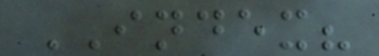INDEX?
